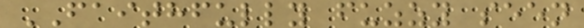FAITHFULLY fuzzy seen
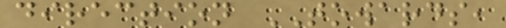direction TOWARDS,
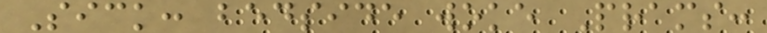Sick: bedside woke Prams:
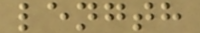length
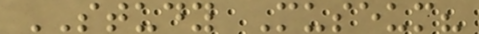STUDY Museum?
